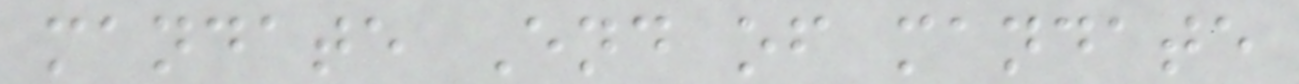mandate End of mandate
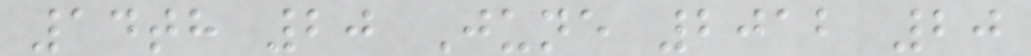14th 20 June 2012 20
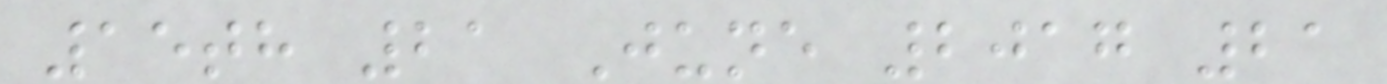15th 21 June 2017 21
